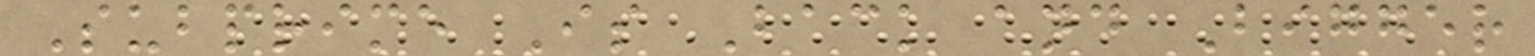Subprime Is Back and Bigger
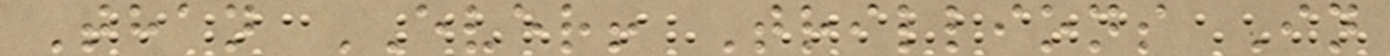Than EVER! Trillions In
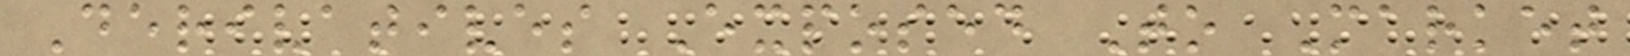Derivatives Exposed To Market
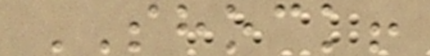SHOCK!
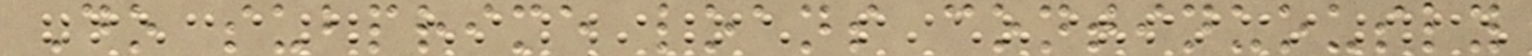Do subprime loans continuously
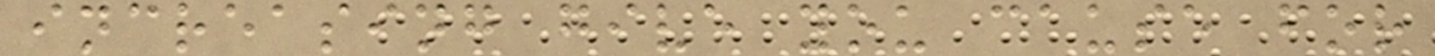increasing give you cause for
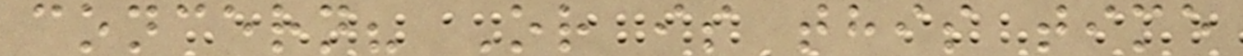concern? Or is this time
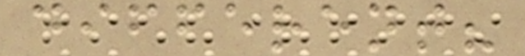different?
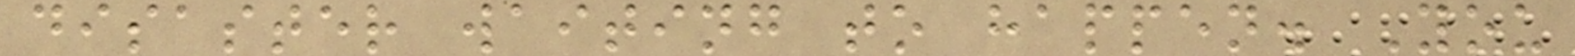disaster waiting to happen. You
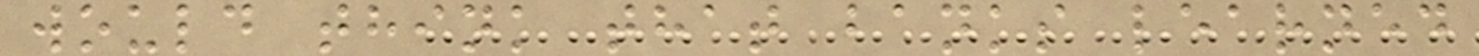would think that banks learned
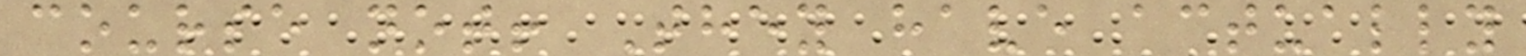course not! They have actually
